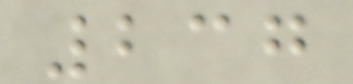237
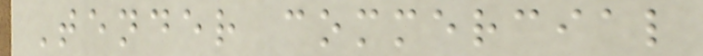Tender commercial
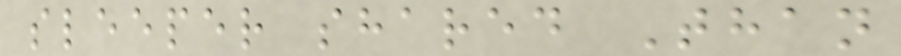sleeper shared Than
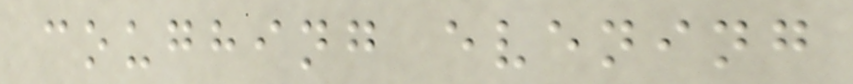coughing evening
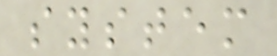system
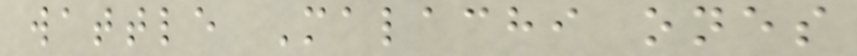wattle Malachi ones
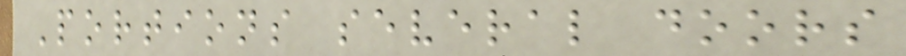Portions several doors
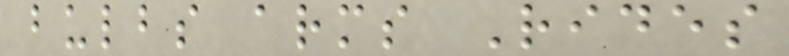bulbs arms Rides
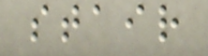stair
